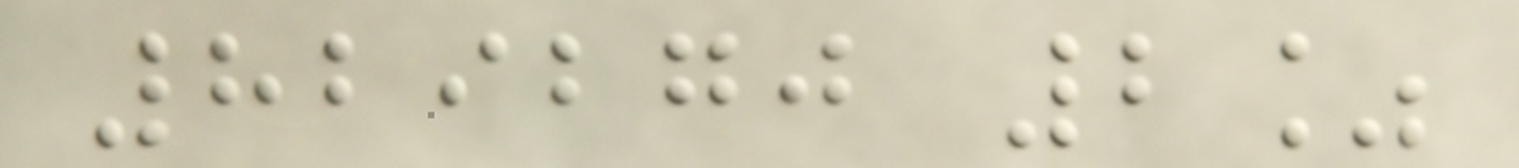829270 2%
